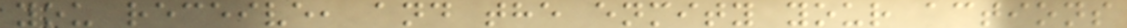you receive, and the enmity your actions
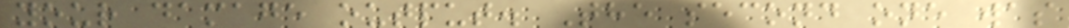your damage output. The second one was
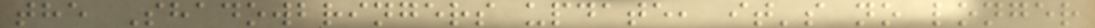the Shadowbringers update, it's no longer
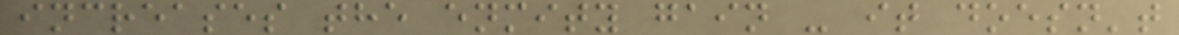increases the enmity gain - it doesn't
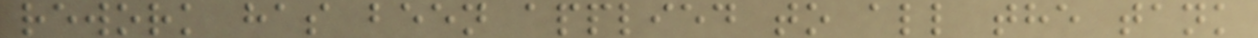rework has been applied to all the tank
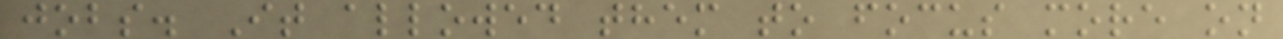jobs. It allowed them to focus more on
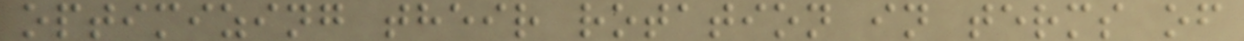optimizing their rotation in terms of
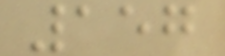157
